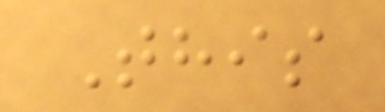This
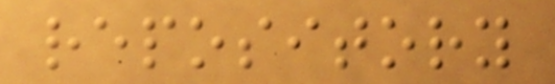repository
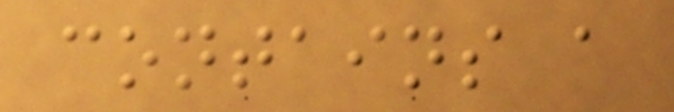contains a
